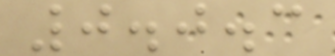0.0.3
